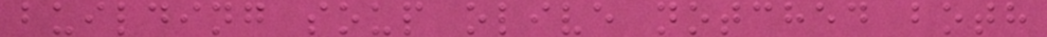building soup olive notched both
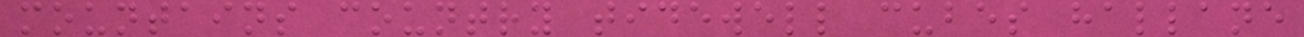mountains country tidewell cubes hallane
